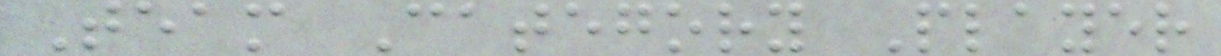Team Category Player
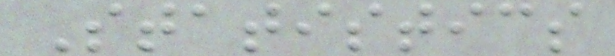Statistics
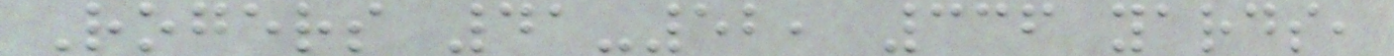Rogers 41-52, 336 yards,
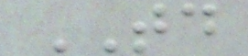TD
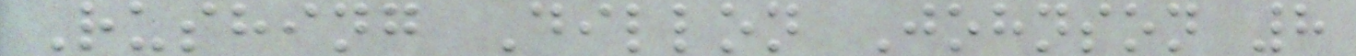Rushing Dillon Johnson 8
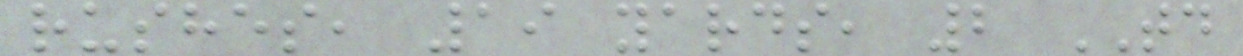rushes, 19 yards, 2 TD
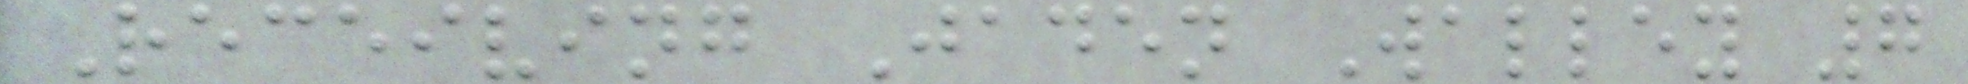Receiving Jaden Walley 7
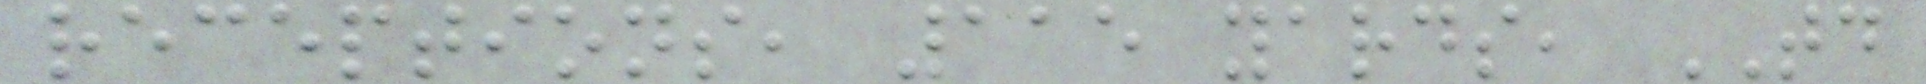receptions, 115 yards, TD
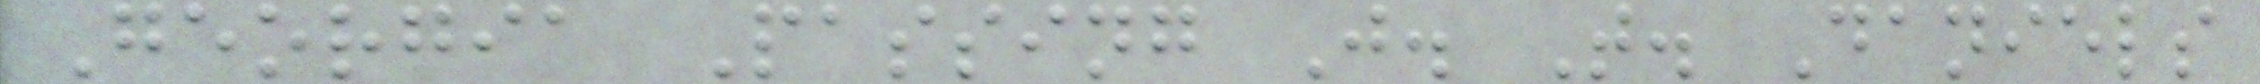Georgia Passing J. T. Daniels
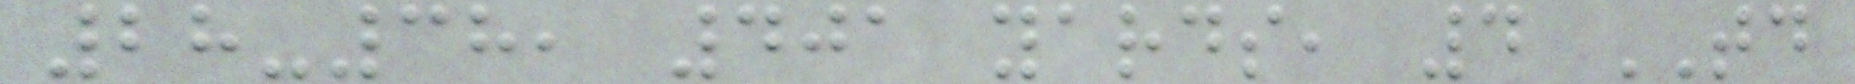28-38, 401 yards, 4 TD
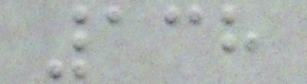138
